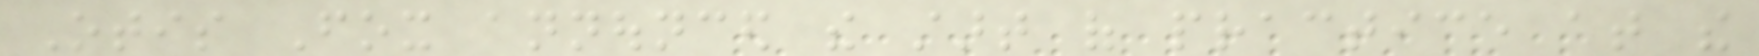Otis Fox announced the start of practice at the
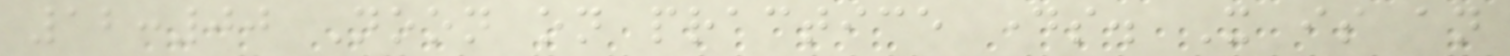12:00 Noon on practice days. It is an
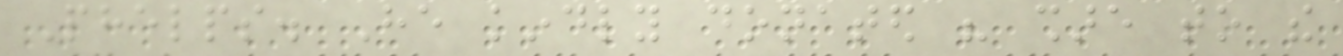Phelps. He kindly donated his share to the
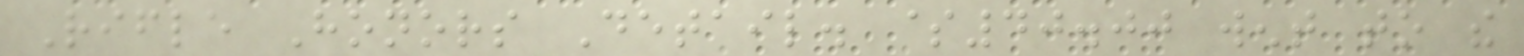Rifle Honors Detail. $40.00 went to the
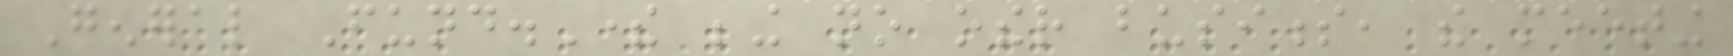General Fund.There being no other business, the meeting
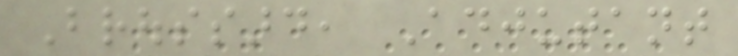Broussard, Adjutant
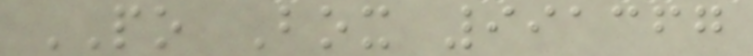PO Box 991367
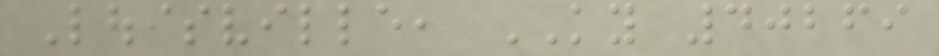Louisville, KY 40269
